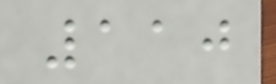110
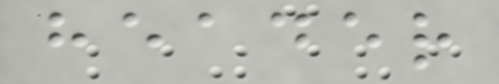header
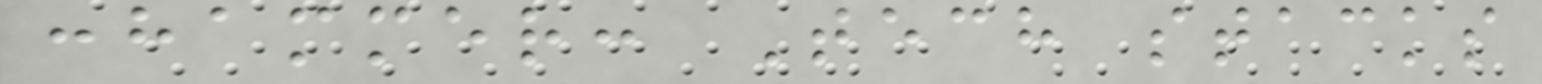:hammer: Tech stacks
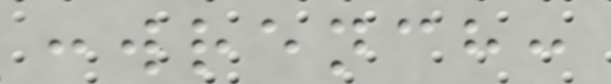:wrench:
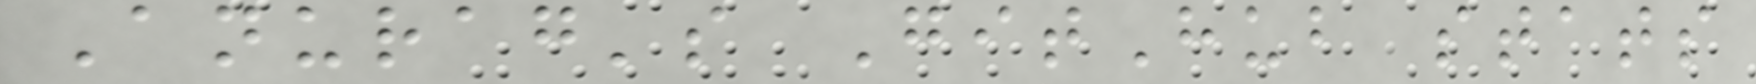Anurag's GitHub stats
